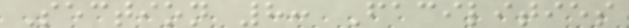Section 8: Facilities
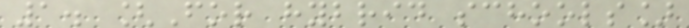1. [For hybrid schools]
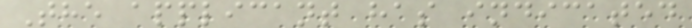The applicant has indicated
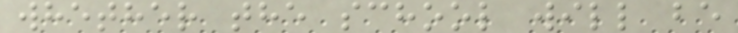whether the school will be
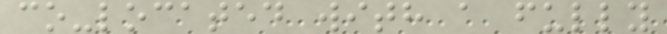co-located with a fully
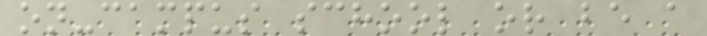on-campus school or be a
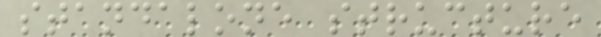standalone structure
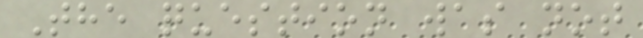The question was not
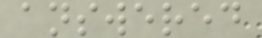answered
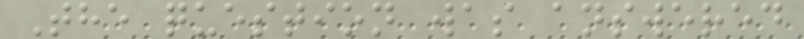The question was answered
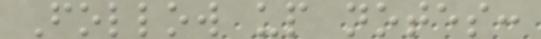Follow up notes:
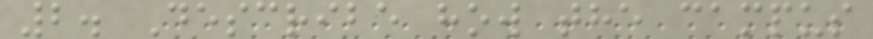2. Describe how the campus
